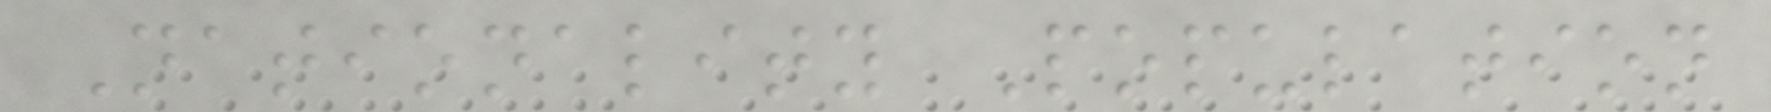Nationality Population
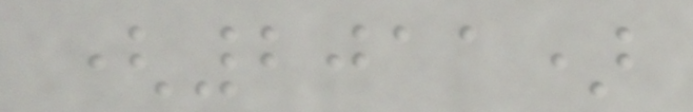(2011)
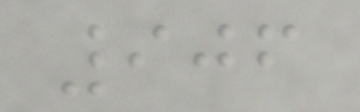906
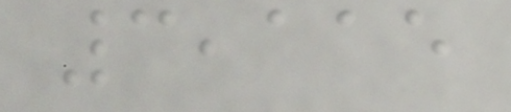3,115
